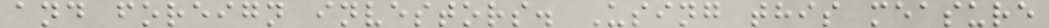and foreign investors. Using this measure
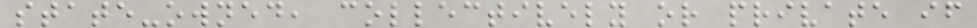state-owned, collectively or private if
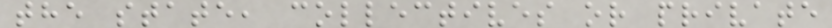the state, collectives or private
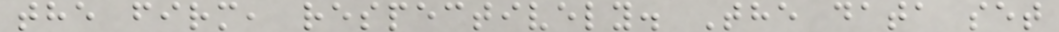the firm, respectively. The data set
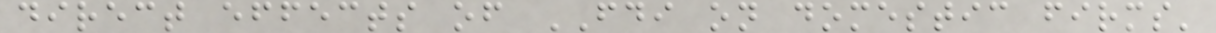direct effects of FDI on domestic firms'
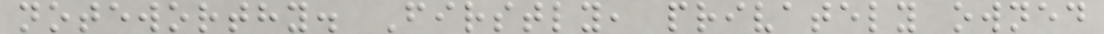noteworthy. Firstly, privately owned
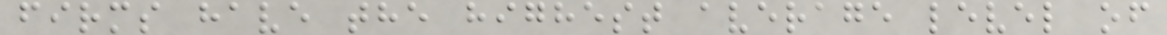firms have the highest average level of
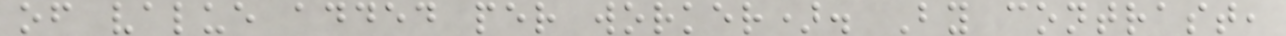of value added per worker). By contrast,
